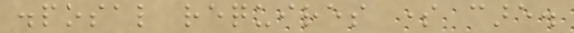disposal requires some care.
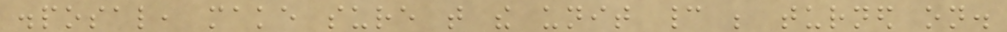disposal, make sure that the unit cannot be turned on.
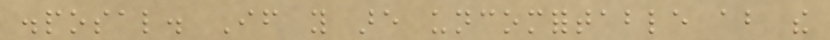disposal. If you are uncomfortable about the
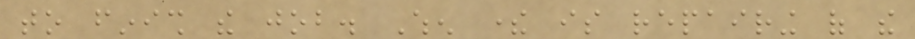to finish the job. When there is repairing of the
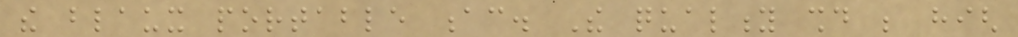the blaux portable ac. The quality should be high
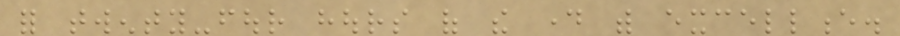for twenty-four hours of the day with excellence.
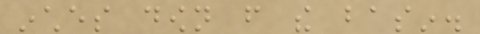inches down from the basin.
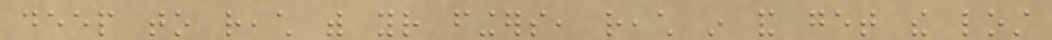deep to reach with your fingers, reach in and get the lost
